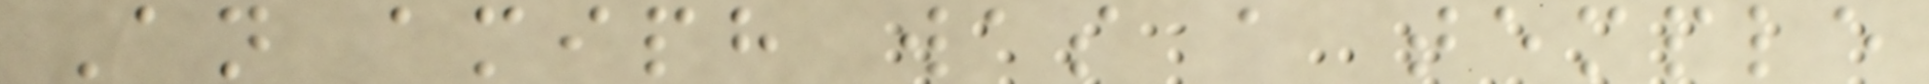An amiph was a temple
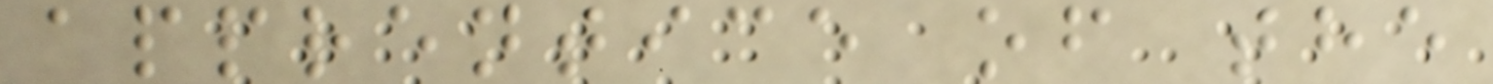apprentice of the
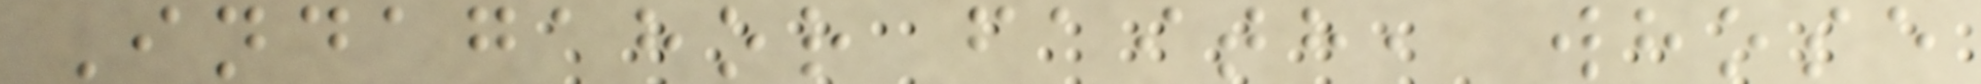Indagahor faith, whose
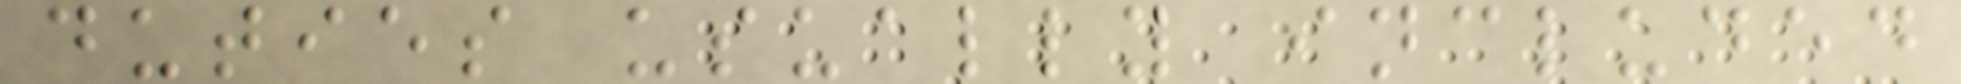duties usually included
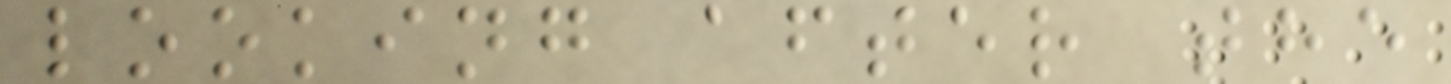looking after the
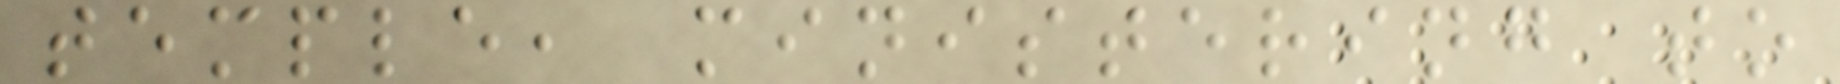temple, ministering to
